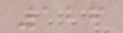126
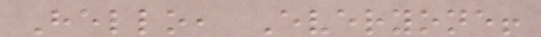Hello, Everyone!
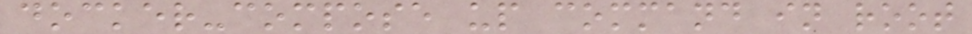docker-compose up command in root
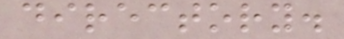directory.
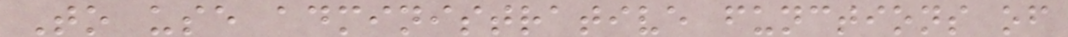To use administrative functions of
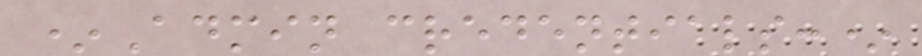*Admin credentials:*
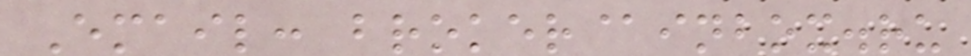Email: broker@inbox.ru
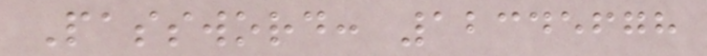Password: 12345678
